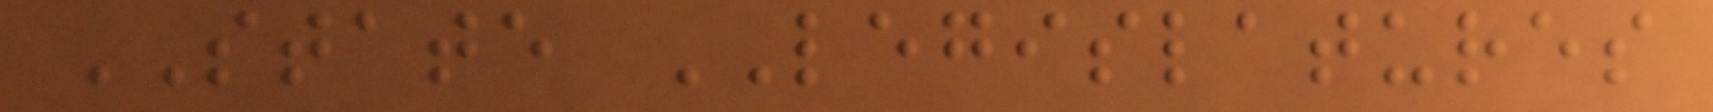STATE LEGISLATURES
